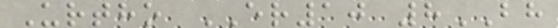Urtho ER10 8BH
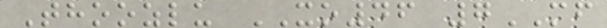Thoozlu XO46 7MF
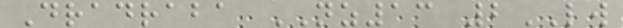Dradraba NZ13 2LW
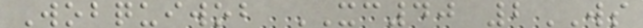Wobquiwob XC40 2WS
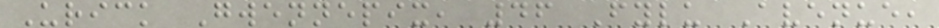Urick Gwennepix, 46 Fylu Avenue,
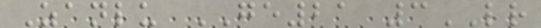Zanlu GE21 3LR
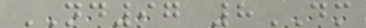ND97 8DM
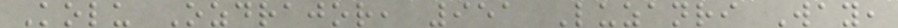Kolu Ozdrajor, 951 Luzanri Way,
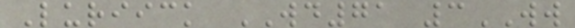Luriick WD71 3WW
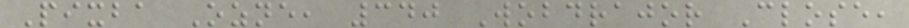Pixba Ozne, 340 Wobdrajor Close,
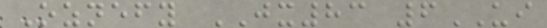Oznefy JX83 6UI
